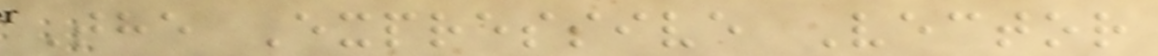The Expressive Vector
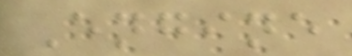Engine
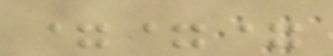===
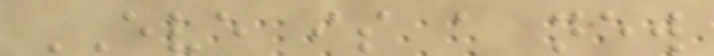EVE is a new
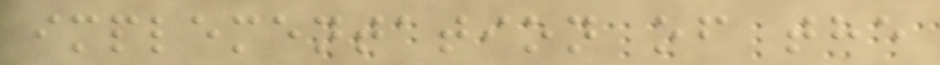implementation of the
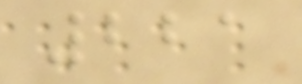221
